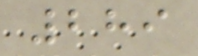289
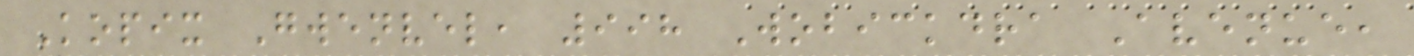Kopix Gwenvel, 998 Wobickdra Avenue,
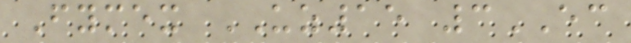Fymex UZ15 3EC
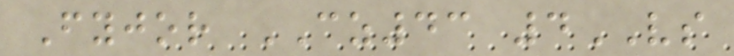Fyjor CZ43 4VS
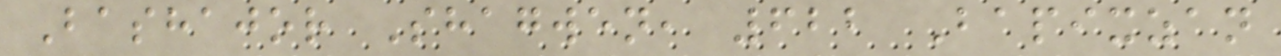Bashajor Shagwen, 622 Bapixzan
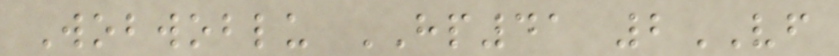Wobwoblu HP41 2VF
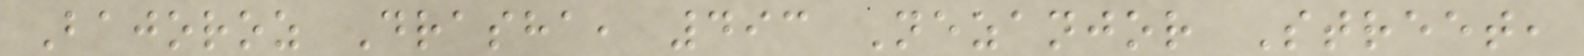Bajoroz Drasha, 493 Nezanjor Street,
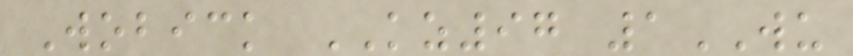Wobick KZ97 1WU
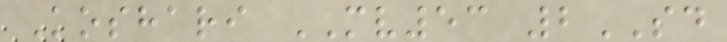Koshari MV53 2SD
